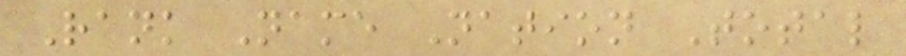Rank Name Nation Total
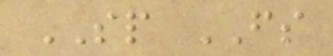SP FS
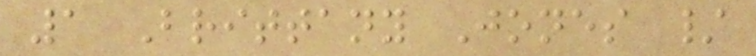1 Brittany Jones /
